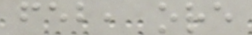feb, ore
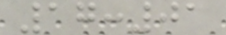17:01
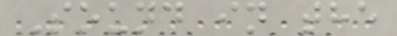Sound in the
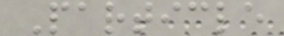Particle
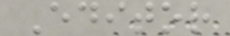Editor
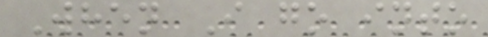When I go into
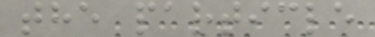the particle
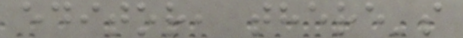editor, there's
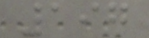197
